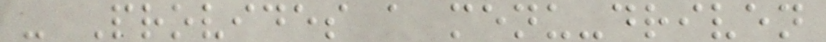- Provides a menu-driven
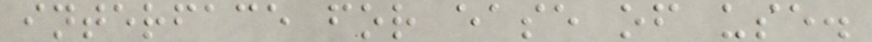interface for ease of use.
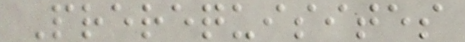Prerequisites
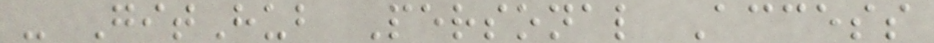- GitHub Personal Access
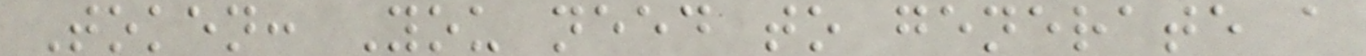Token: You need to generate a
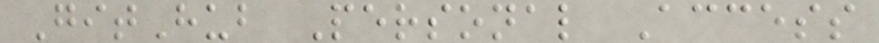GitHub Personal Access
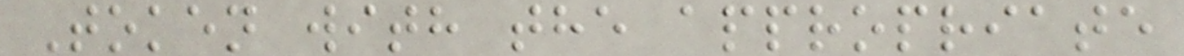Token with the appropriate
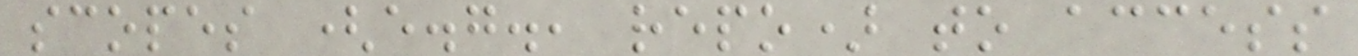scopes (e.g., repo) to access
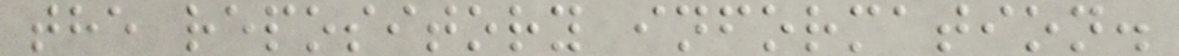the repository information.
